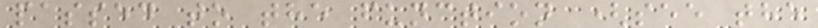passed to the function (see the
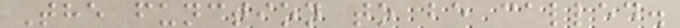The function to be called.
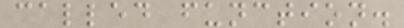called function.
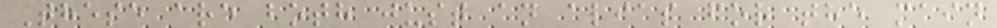These are both just an alias for the main
